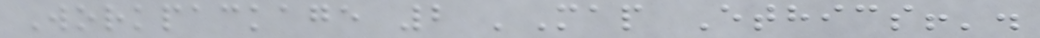Workpackage 2 'Map Ethics!'.
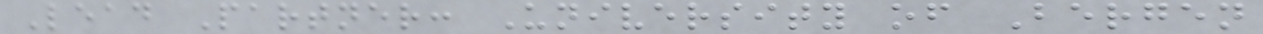Lead Partner: University of Bergen
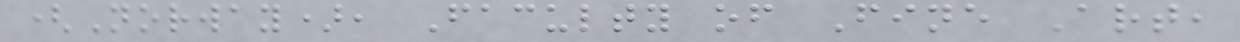(Norway), Faculty of Fine Art,
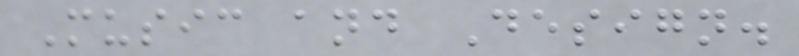Music and Design.
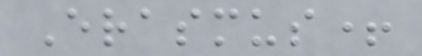Erasmus+
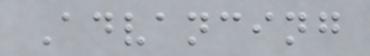Advancing
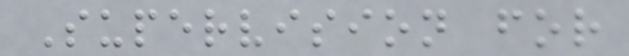Supervision for
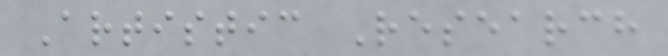Artistic Research
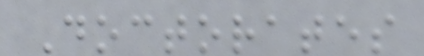Doctorates
